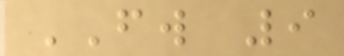FW 9
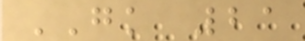GK 21
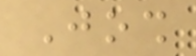Josh
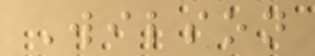Wilson
